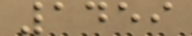1459
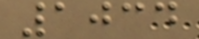1034
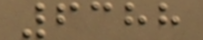6388
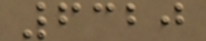6320
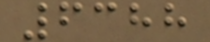6388
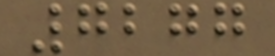7277
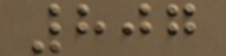807
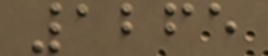1265
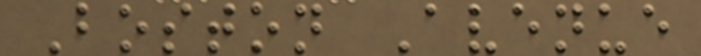Boston Avenue
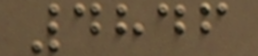4846
